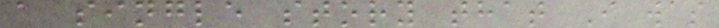a single story that I was
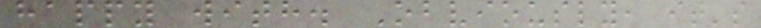happy with. Obviously, it's
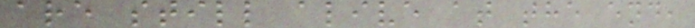are still alive at the end,
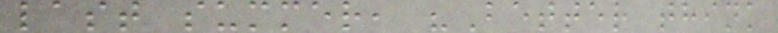last summer, "Better think
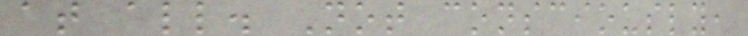at all. Not consciously,
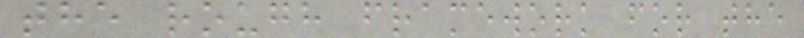the rough framework for the
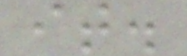it.
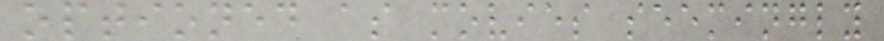optioned as movies seemingly
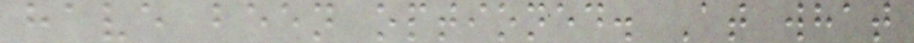have been optioned. At what
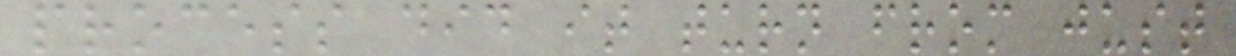process did it turn from just
